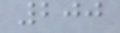200
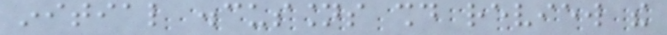initial discussions should review the
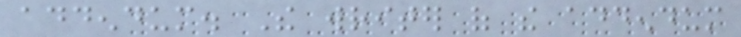addendum. The writer of the addendum
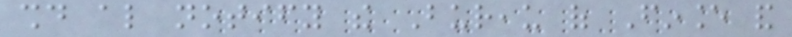should also notify the Bureau of Finance and
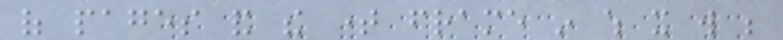of pages and the time frame in which it will be
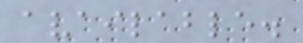available.
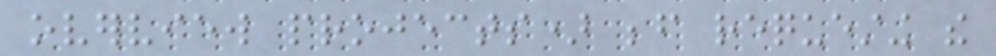overview projects) before requesting the
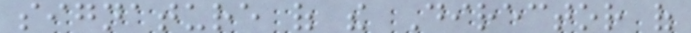signature of the Director of
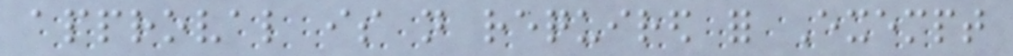approval is not required for Exempt
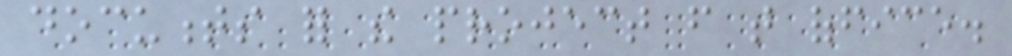documents for the project from that office.
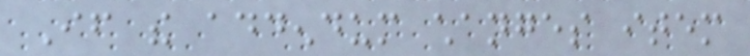If the addendum changes item
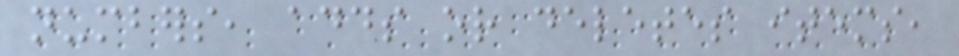numbers, adds or deletes items,
